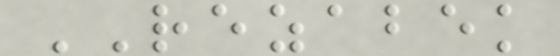REZABEK
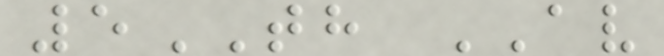5TH AV
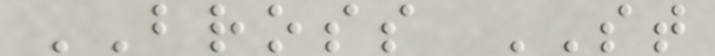BROSS ST
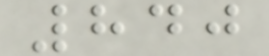840
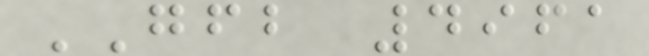GFB 4961
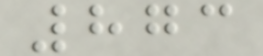873
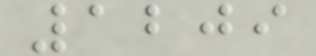1209
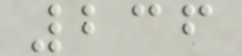236
